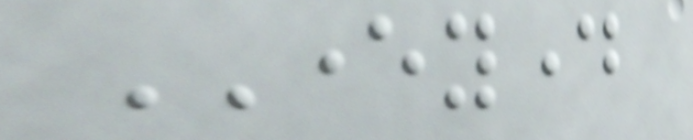EVERYDAY
